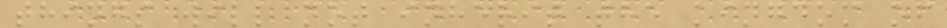things will not inherit the kingdom of
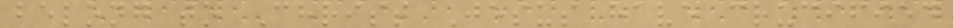belong to Christ Jesus have crucified
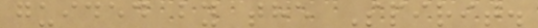guided by the Spirit.
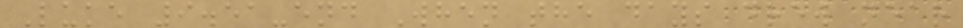Luke 9.51-end When the days drew near
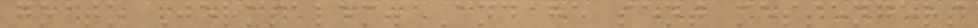go to Jerusalem. And he sent messengers
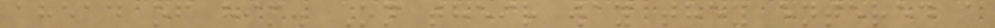ahead of him. On their way they entered a
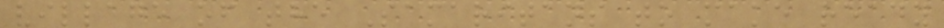village of the Samaritans to make ready
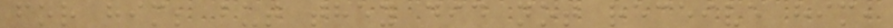for him; but they did not receive him,
